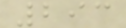293
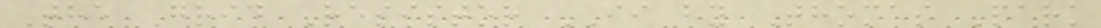The Grid Resistor II by Thomas Park
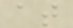at
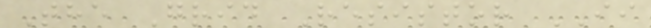The Grid Resistor II
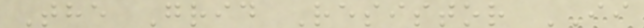The Grid Resistor II
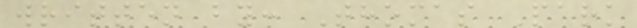written by: Thomas Park
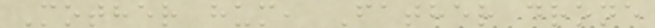Mother hum, Father drone
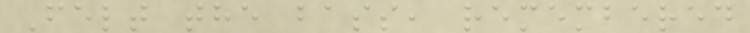Felt the bass, remembered
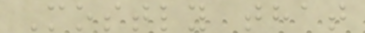Mostly that
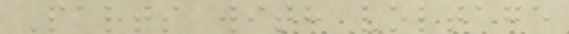Parts with voltage
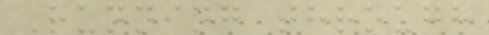Running through
